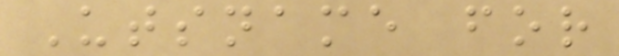Utsname for
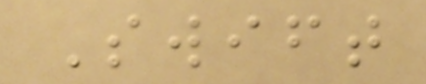Swift
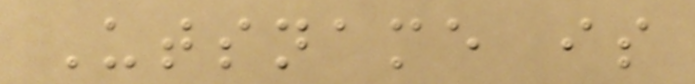Utsname is
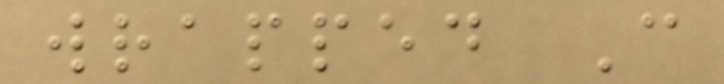wrapped C
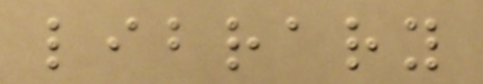library
